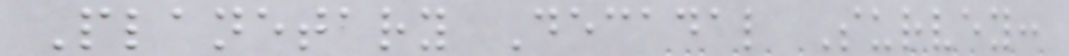Planetary Decadal Survey:
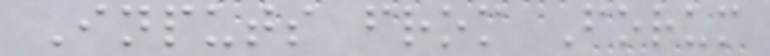Inputs from Forum
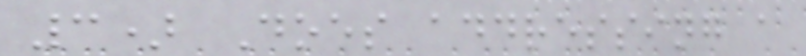3) Does addressing a
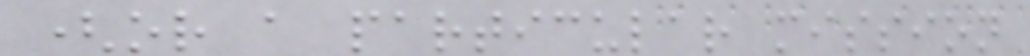(or a particular mission
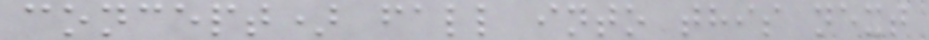concept) fall into this next
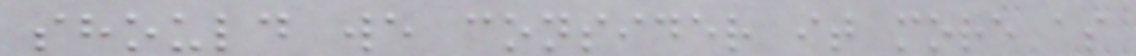should we consider it more as
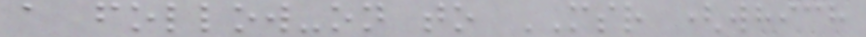a follow-on to MSR (which
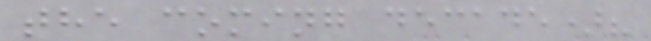the coming decade)?
